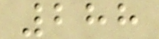288
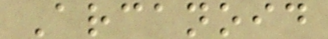Arcanoid
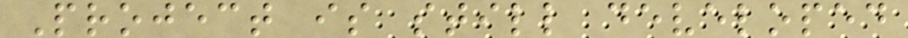Project is still developed
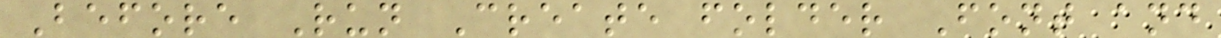Before Run Create folder Font and
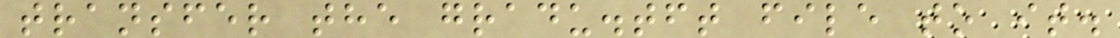transfer the gradu.tft file to it.
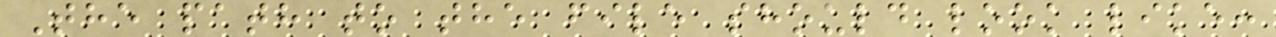The path to the file should look like:
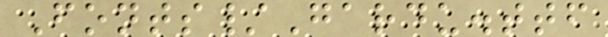Fonts/Gardu.ttf
